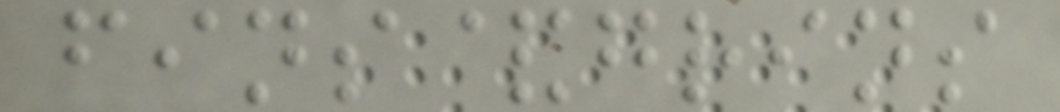fins&grins
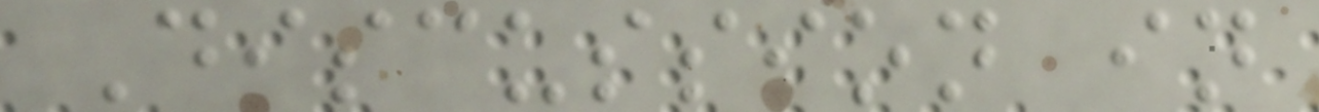Discussion in
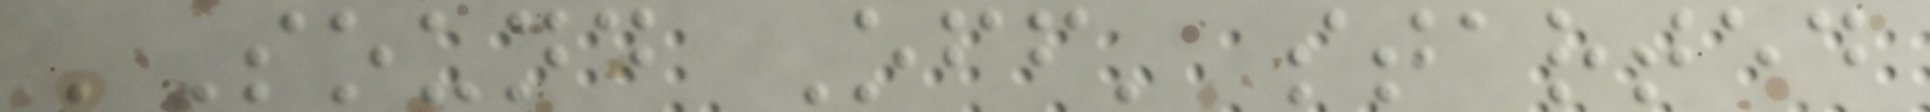'Sound Off' started
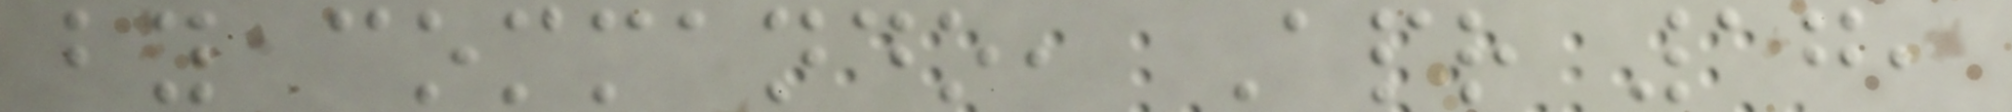by commando, Apr 17,
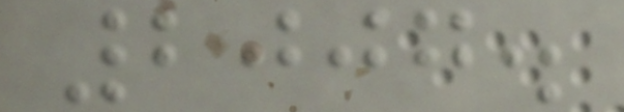2007.
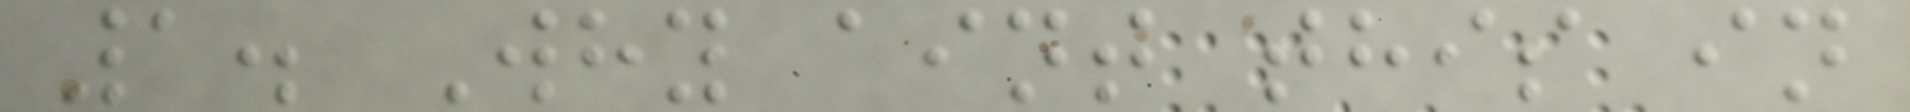1. Why aint this in
